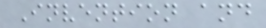Invention and
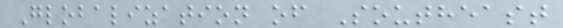Globalization of Southeast
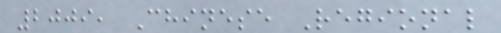2009, Chinese Regional
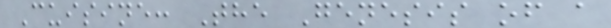Cuisine: The Genesis of a
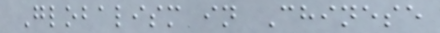Globalism in Chinese
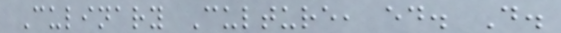Culinary Culture, ed. D.
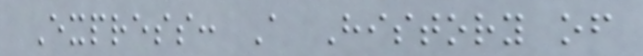Express: A History of
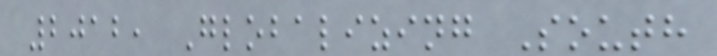2012, Globalizing South
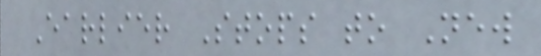Earlier Stops to New
